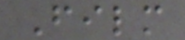Film
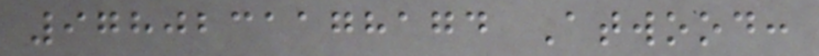9780231178174 Atwood:
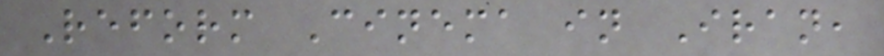Reform Cinema in Iran,
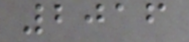2016
